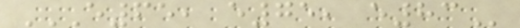E65, E75, E83
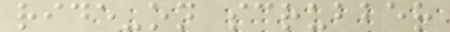ride-on scrubber
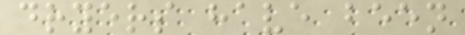dryers have been
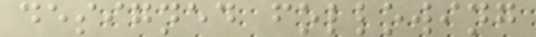designed following
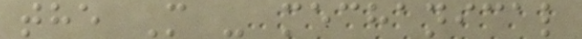the M - mechanical
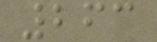263
